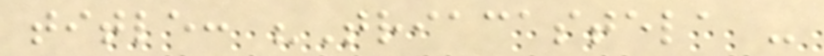title: "Triacastela -
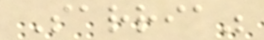Sarria"
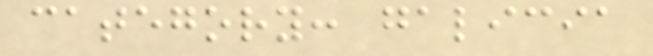category: galicia
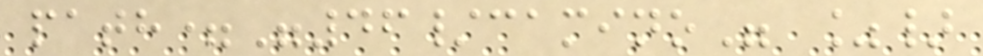path="46/camino" %}
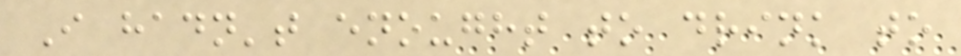I hadn't enought to drink to
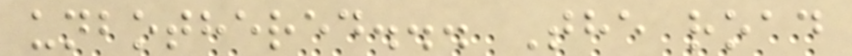unbothered... The road
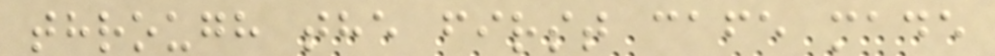through the first cafe made
